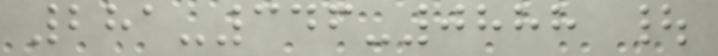281-346-0888 |
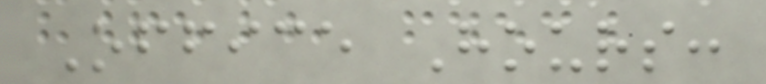Office Hours:
